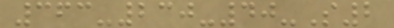363-230-40-S2
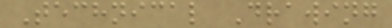Technical Drawing
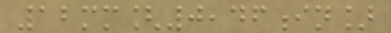12mm[0,46in]
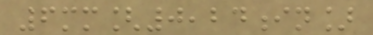6mm[0,24in]
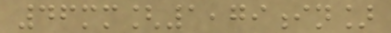46mm[1,79in]
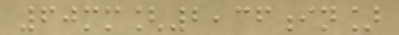60mm[2,36in]
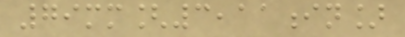79mm[3,11in]
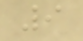9
